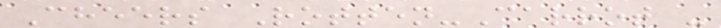Cheers Rotten-Carrot -
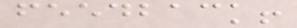feedback!
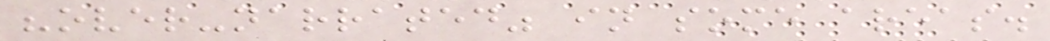"over-narrated" in some areas.
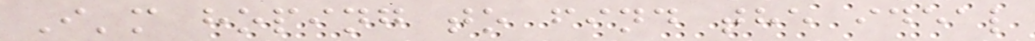I'm hoping to find the ideal
